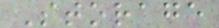Storage
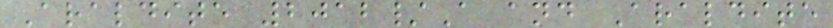Araldite 2012/A and Araldite
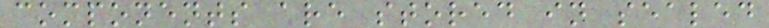components are stored in sealed
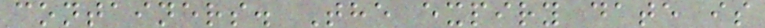containers. The expiry date is
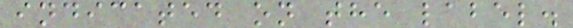indicated on the label.
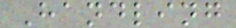Handling
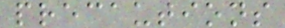precautions
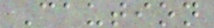Caution
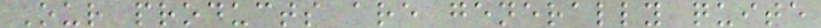Our products are generally quite
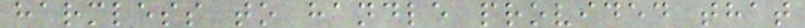harmless to handle provided that
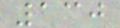130
